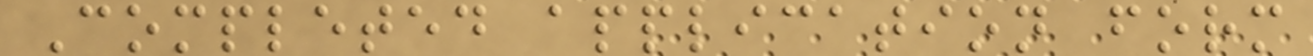Completed application form
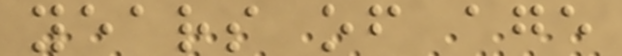years of age
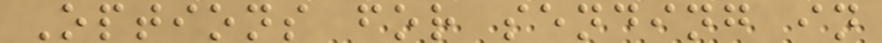Options for sending in
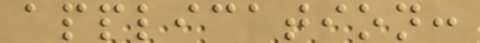application:
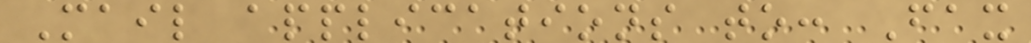Mail applications to: Fax
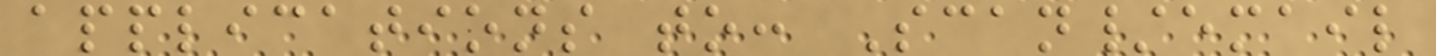applications to: Scan/email
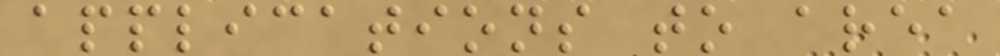applications to area
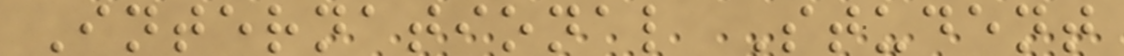International Student
